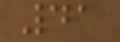41
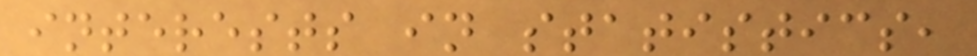interests in statistics,
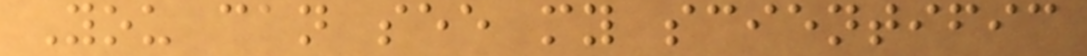You can see my scientific
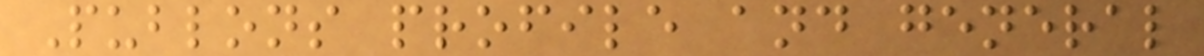Publons profile and general
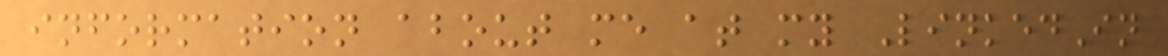information about me at my LinkedIn
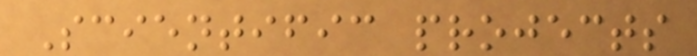Scientific projects
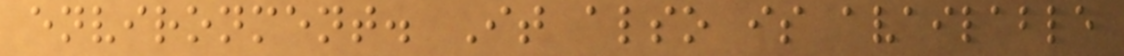environment. It also is available
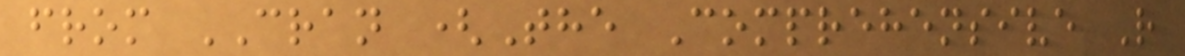from CRAN (The Comprehensive R
